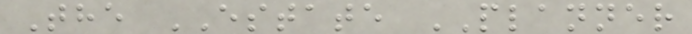The ESTATE PLANNER
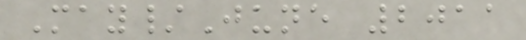May/June 2011
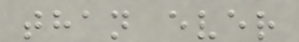than ever
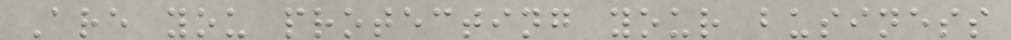Are you protecting your business
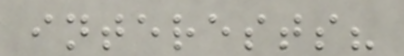interests?
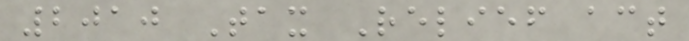2010 Tax Relief act
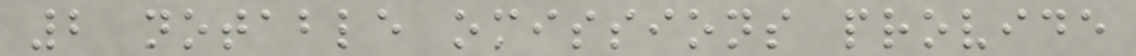2 notable omissions provide
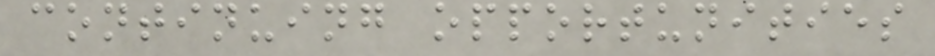continuing opportunities
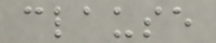clause
